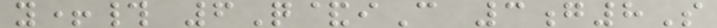y+# 6Q&iC 3g8S
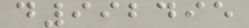d992495
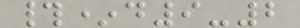#*d9-2
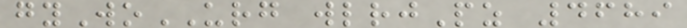gyWoURG wlrjPz 4689
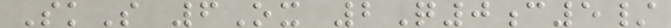SkS 6Ox 2Q0c5/
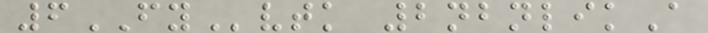6FYvtk 2nbnlikA
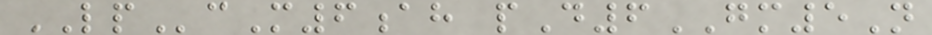LPcM6ah pD6GM5N
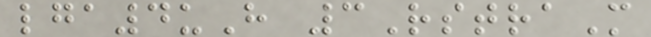lga4uH 3RstraM
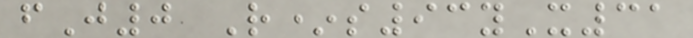fJ0 R*s93yX31
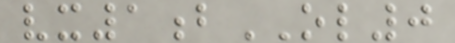vx1bOL0
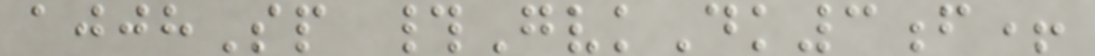ajjhSp #GvkDk3f+
